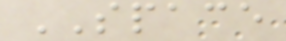SPACE
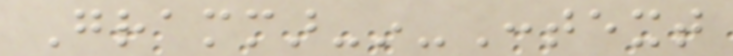Grammar-in-Context
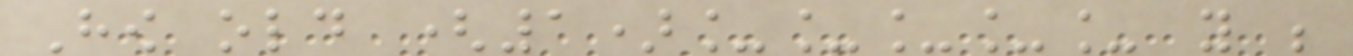How old (1)_____ you be
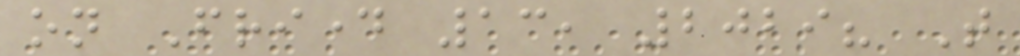on Friday 13, 2029? That
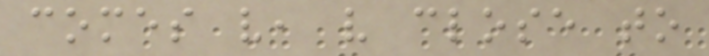comes very, very close to
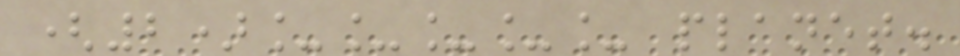(2)_____ planet.
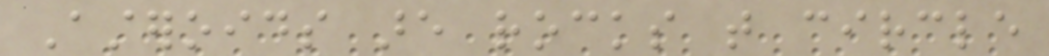Asteroids are rocks that circle
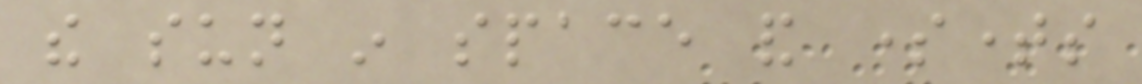the sun in space and sometimes
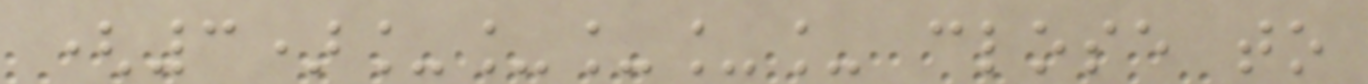(3)_____ close to
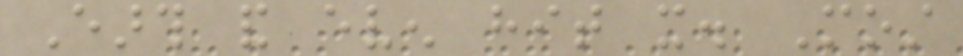Earth and even hit it. Most
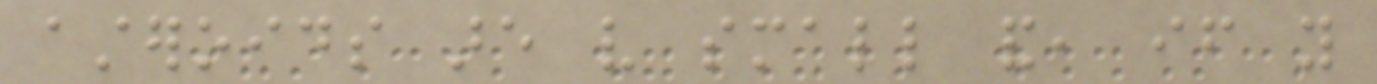asteroids are very small and, if you
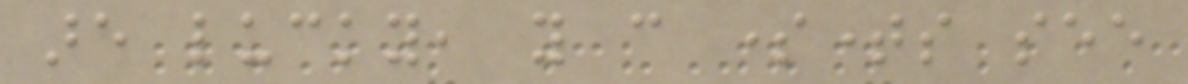are lucky, you can sometimes see
